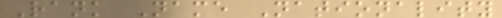Rank Name Nationality
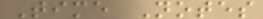Time Notes
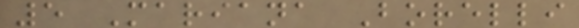5 Mariana Borelli
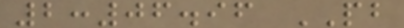2:06.96 PB
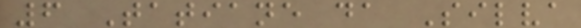6 Tatiane da Silva
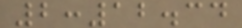2:12.34
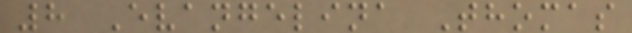8 Evangelina Thomas
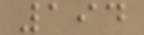194
